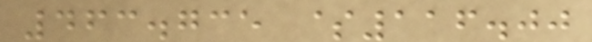463.735 $116.00
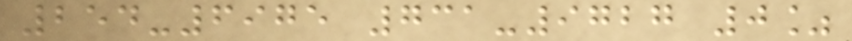254-6975 731-9727 0%
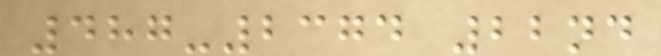487-2374 22nd
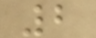2
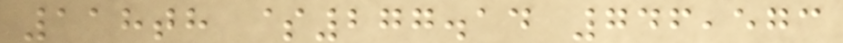118th $277.14 746,573
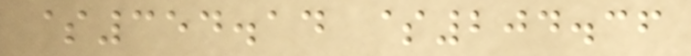$354.14 $204.36
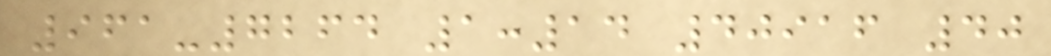961-7264 1:14 40916 40
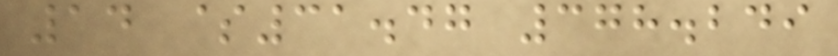14 $31.47 378.249
